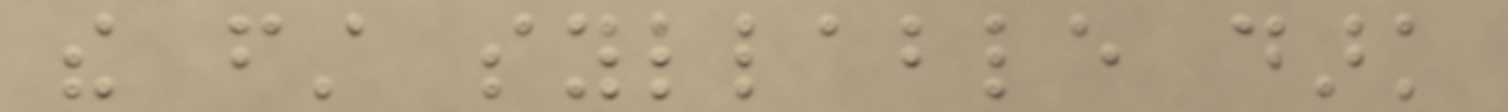the first syllable dark
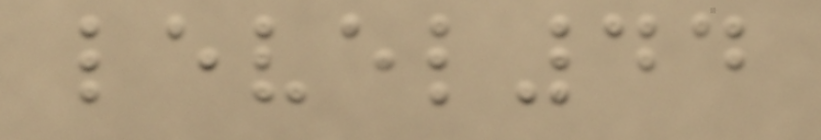level44
